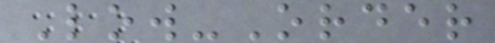Low-Order
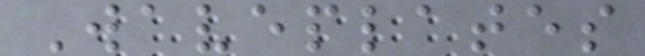Waveplates
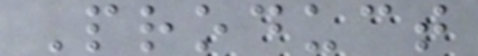Product
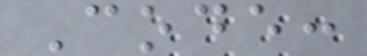Code:
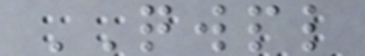QWPL
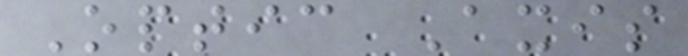Optic Axis
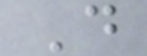D
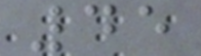45
